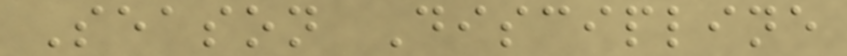Season Discipline
